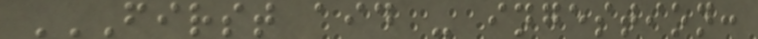FIRST AID - INGESTION:
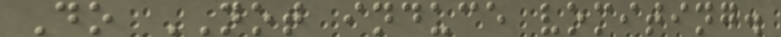Do NOT induce vomiting.
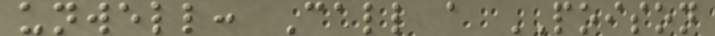unwell: Call a POISON
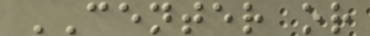CENTER or
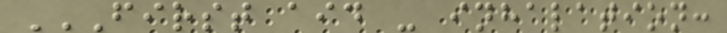FIRST AID - INHALATION:
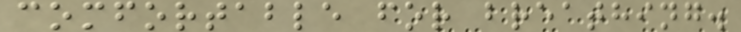comfortable for breathing.
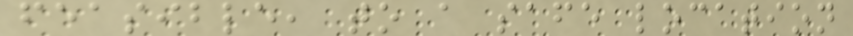feasible, to a safe location
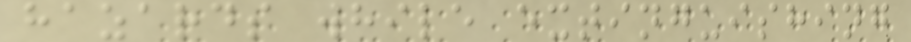hazards while extinguishing
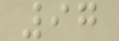97
